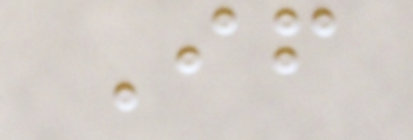If
